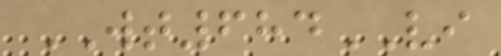WT684VI
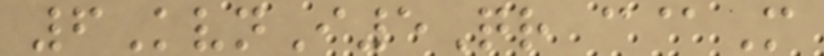6KvnI5Qr c@M
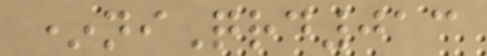*niQrd013
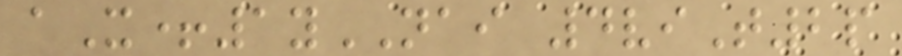aX+1yNAI 4viT2p
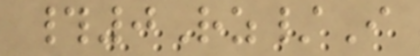#0Rz/I
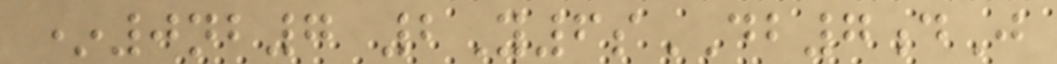*0nb7 2Y6sDB7dJ
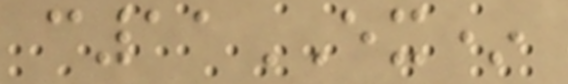c11EX*
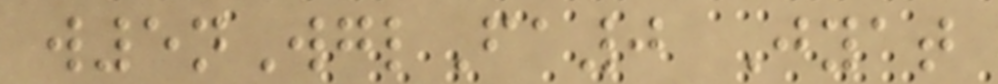w5nWglFa0 Jyat
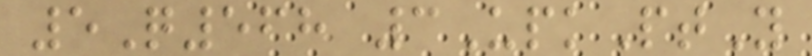5Q568 3UpkPtY
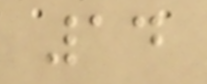14
